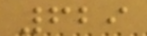629
